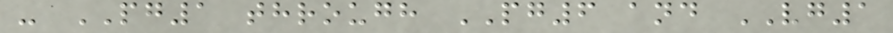- PG1 through PG6 and VG1
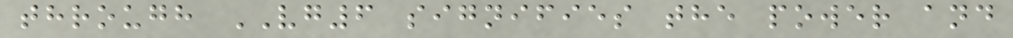through VG6 signifies the power and
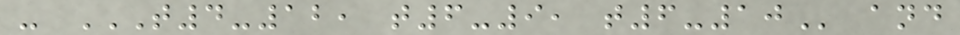- T4-12, T6-9, T6-10 and
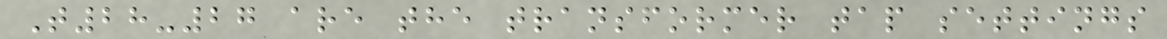T28-27 are the transformer tap settings
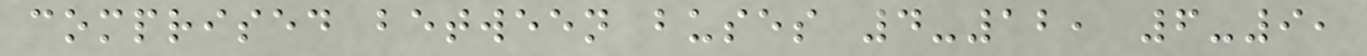comprised between buses 4-12, 6-9,
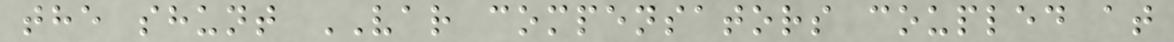the shunt VAR compensators coupled at
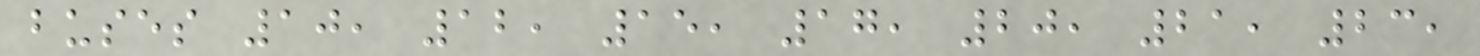buses 10, 12, 15, 17, 20, 21, 23,
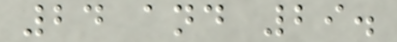24 and 29.
